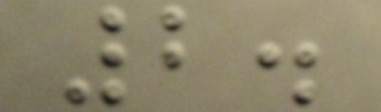2.
